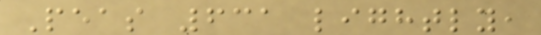Peas 631 lightly,
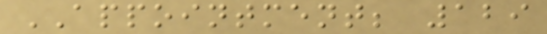APPOINTMENT; 129
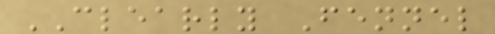CLEARLY Fennel
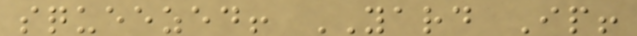squeezed! YARD Ip!
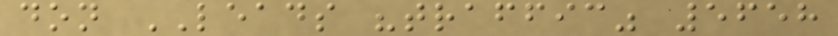don LEADS "traffic" 5658
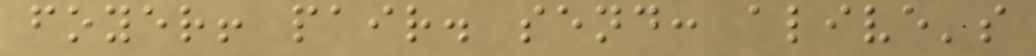foyer! pair. send: alive's
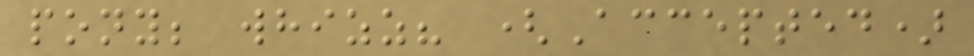pony; whizz? (Accepted)
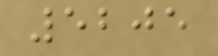5205
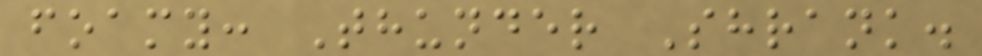foamy: Thunder Shrank.
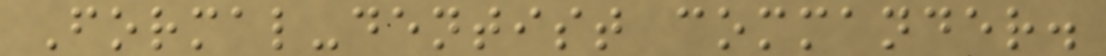Formal-dentist commander.
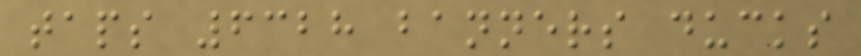taps 6328 banners ducks
